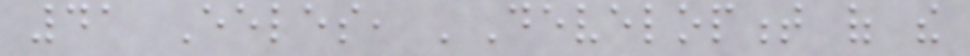41 Eeles, 'Development of the
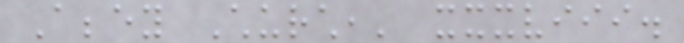Abbey Church,' xxxviii.
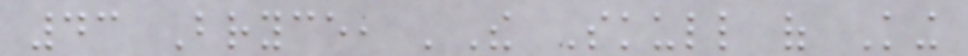43 Bryce, 'The Skull of King
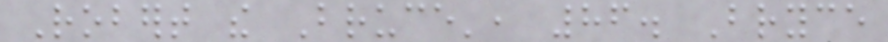Robert the Bruce', 86. Bryce
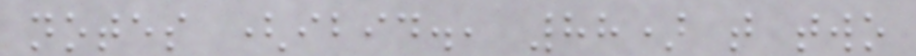notes (ibid., 88) that two
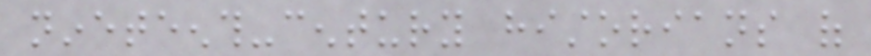nineteenth-century historians of
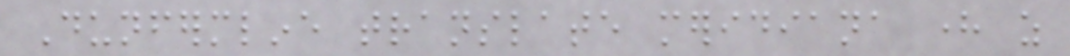Dunfermline translate meridiana here as
